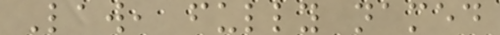Law, fully named
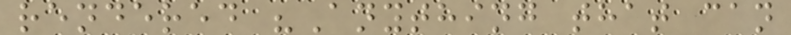rendered "Anything that can
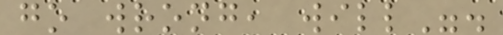go wrong, will".
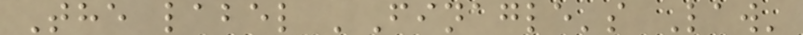The label 'Finagle's Law'
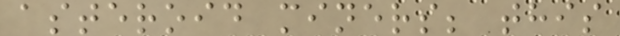asteroid miners; this
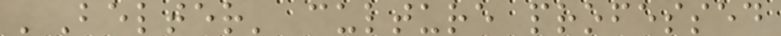'Belter' culture professed
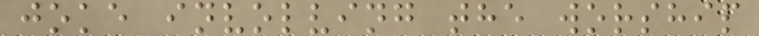joke involving the worship
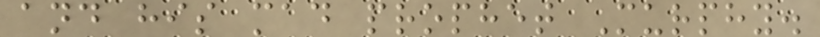and his mad prophet Murphy.
